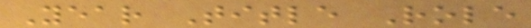Year Title Role
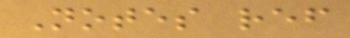Notes ref
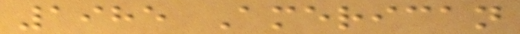1985 American
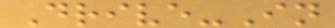Drive-In
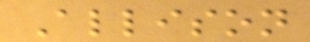Allison
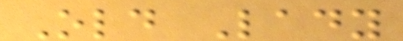Old Lady
